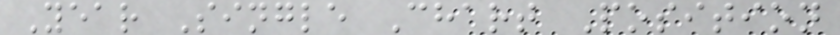Year Single Chart Position
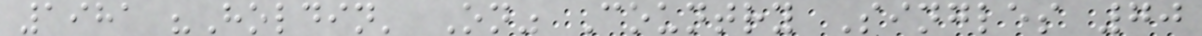1981 "Holdin' On" Country Singles 70
